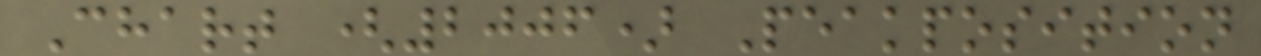Chart (2006) Peakposition
